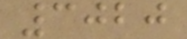3020
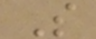S
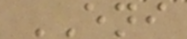ENI
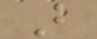B
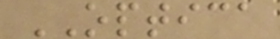OPTICA
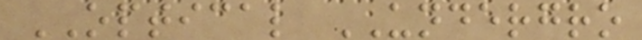OPTICAL UNDERGRO
